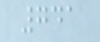741
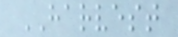HARVEST
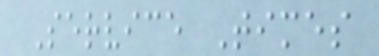Service Times
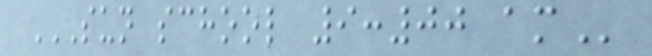SUN SCHOOL 9:00 AM
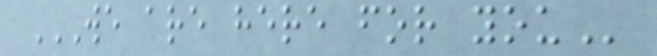WE ARE HERE FOR YOU
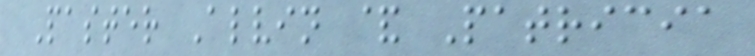Paster Alvin & Patricia
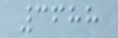3688
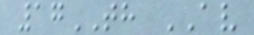17TH AV
